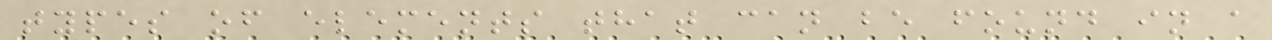types of elements that can be found in a
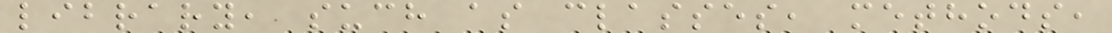library, such as classes, methods,
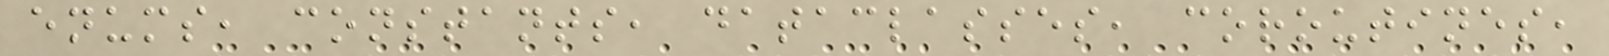enums, constants, dataclasses, coroutines,
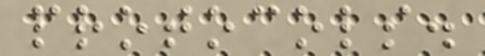protocols.
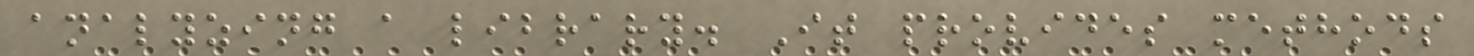analyzing a library. It provides methods
